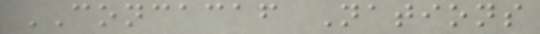CONCACAF Nations
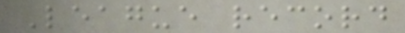League record
